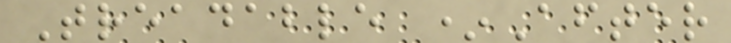Treadable *After
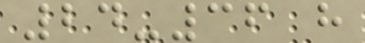24-36 h
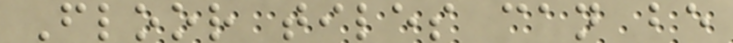Floor tiles can be
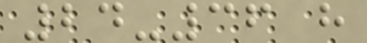24-36 h
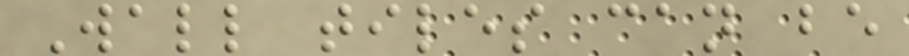Wall tiles can be
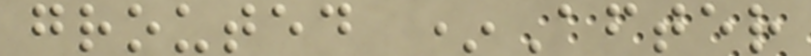grouted *After
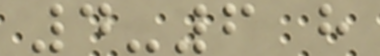4-6 h
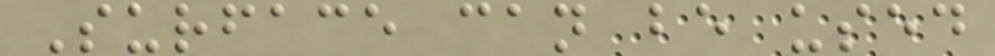Surface can be used
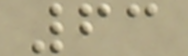63
